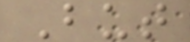But
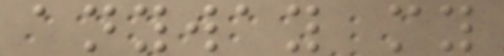anyway my
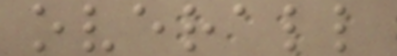overall
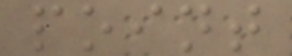point
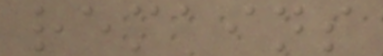remains
